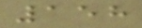158
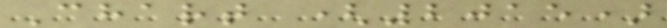Chart (2015)
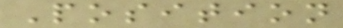Position
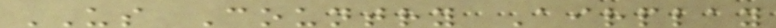US Country Airplay
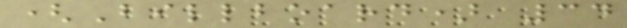(Billboard) 34
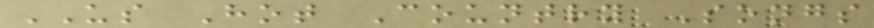US Hot Country Songs
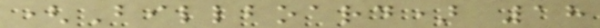(Billboard) 18
